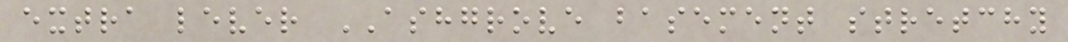extra lever ASHGROVE basement stretchy
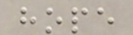hope
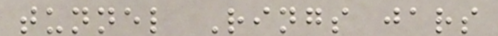tunnel Rings jars
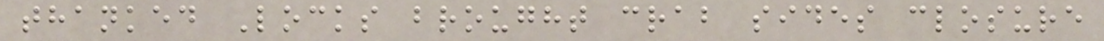thanked Locks brought crab sides closure
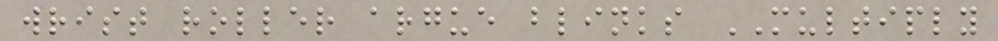wrist roller argue blinks MULTIPLY
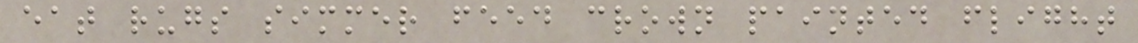eat rugs simmer feed crown painted flight
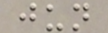jun
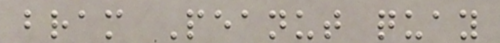bram Peanut quay
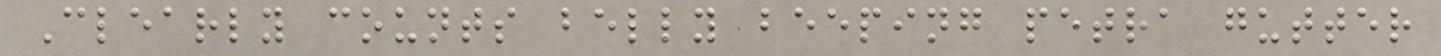Clearly counts belly beeping petra gutter
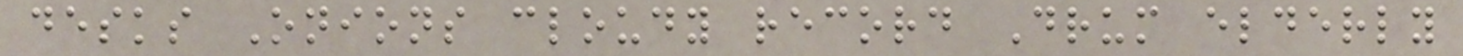desks Onions cloudy record Drum elderly
